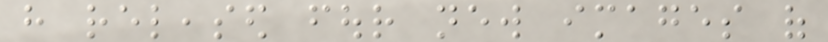have released four new images of
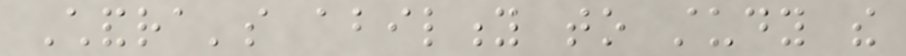Chandra's ability to study the
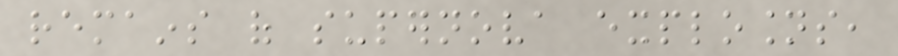remains of supernova explosions,
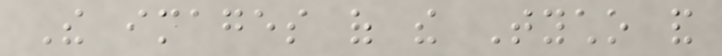The images of the Tycho and
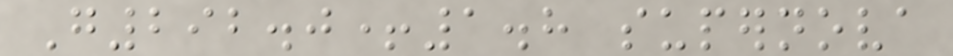G292.0+1.8 supernova
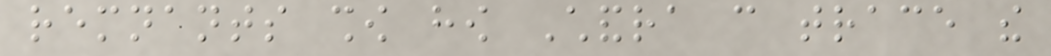remnants show how Chandra can trace the
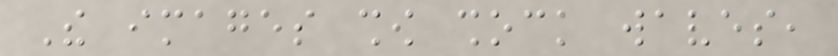The images show shock waves,
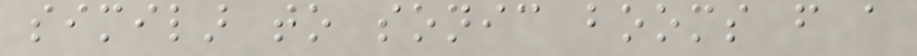similar to sonic booms from a
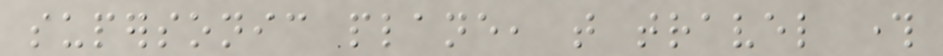supersonic plane, that travel through
